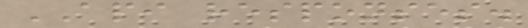API responses.
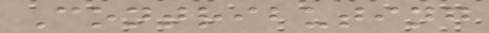Contributing
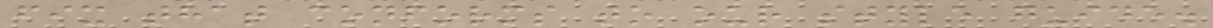fix that conforms to our style guide.
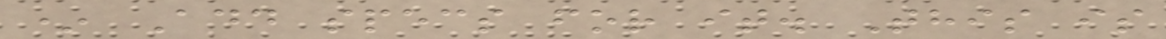* Add specs for it. This is
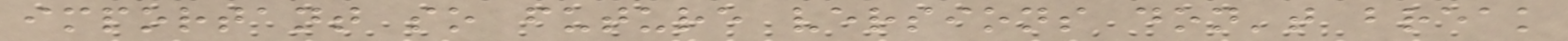important so future versions don't break
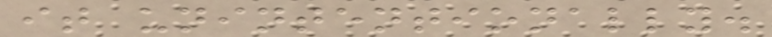it unintentionally.
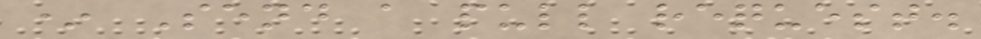* Send a pull request.
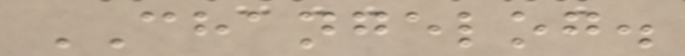CHANGELOG.
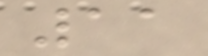11
